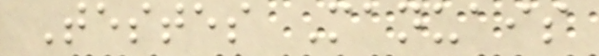Testes Manuais
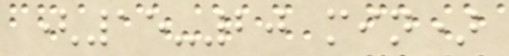(15-20 min)
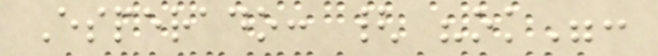Esperado: { "ok":
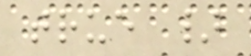true }
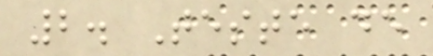2. Teste de
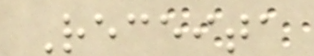Receita
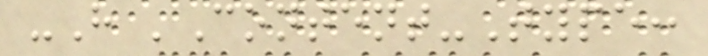-H 'Content-Type:
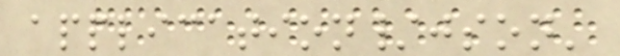application/json'
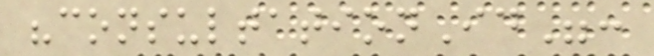"consultationId":
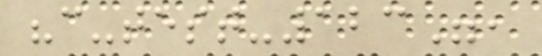"c-test-123",
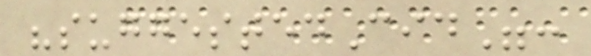"suggestedCid":
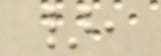},
